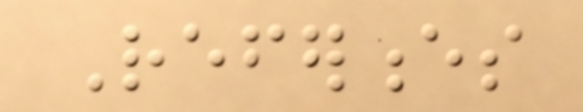References
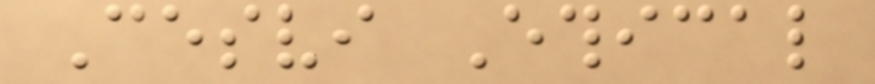Cesvi Ethical
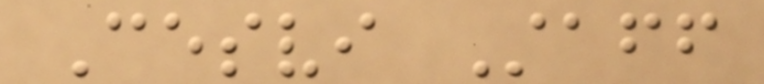Cesvi Staff
